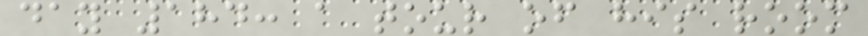day 184: a tour of his room
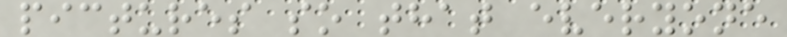pictures so that everyone
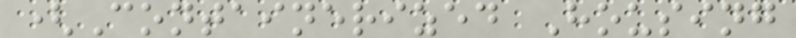(Containerized Housing
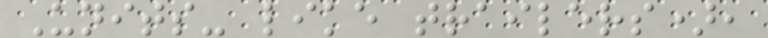Units- like trailers),
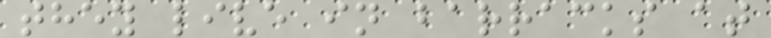they live in barracks at
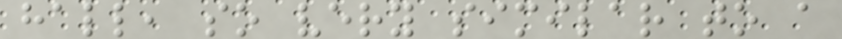hall, so very similar to a
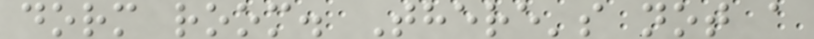dorm room. There's not a
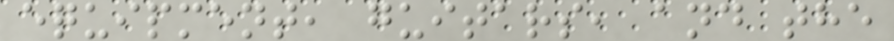equipment, guitars, and the
